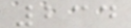234
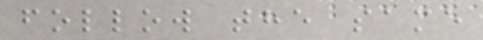follow the same
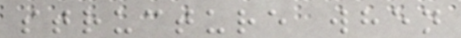structure when
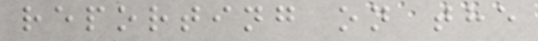reporting on the
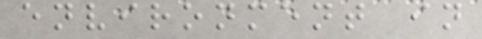environment in
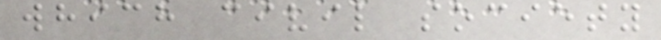which civil society
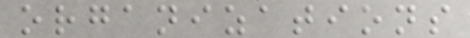organizations
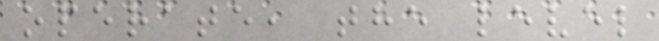operate, the level
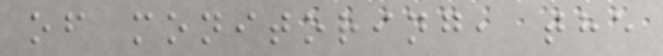of monitoring, the
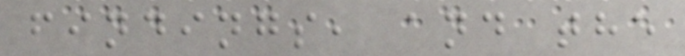findings, and the
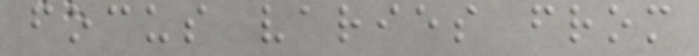focus varies from
